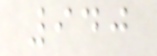940
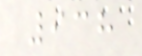938
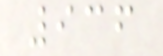936
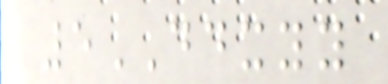5DDXYY
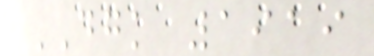DGK 1919
